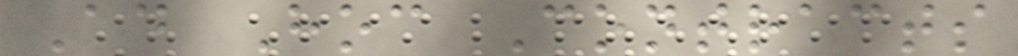Ad Hoc Contracts
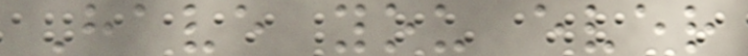Have you ever
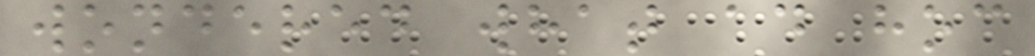wondered what ad hoc
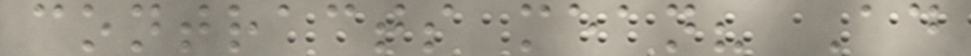contracts mean? Ad
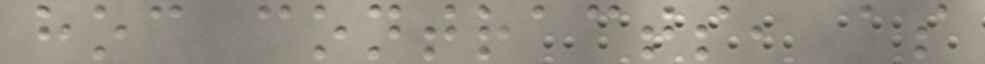hoc contracts, as
